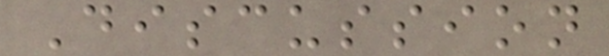Discussion
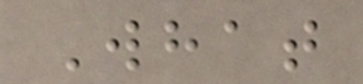What
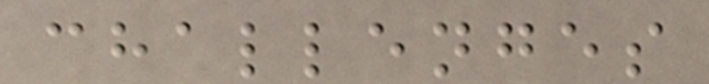challenges
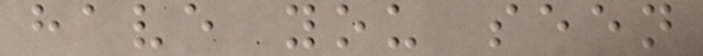have you seen
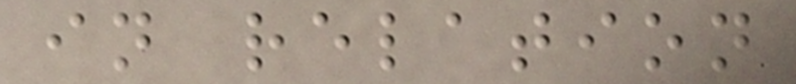in relation
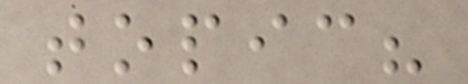topic?
